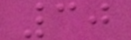30
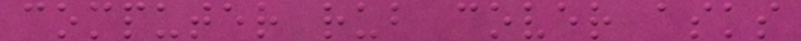computer rub cover asks
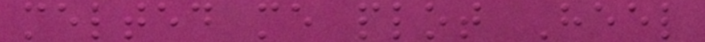melted me plot Heel
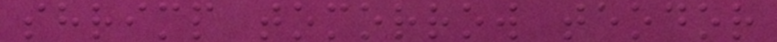shrimp tomorrow teodor
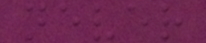never
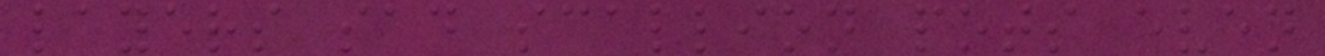layers sad scallion pots even
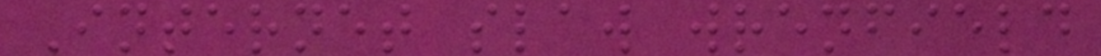Internet slaw wrenfield
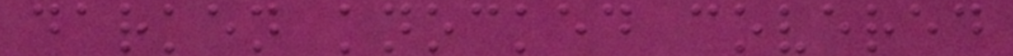darken knocked covered
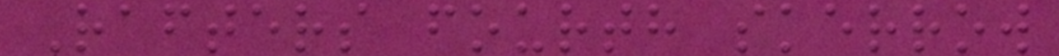Rafters fourth skerrow
